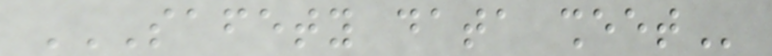SAFETY DATA SHEET
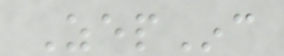ZepInc
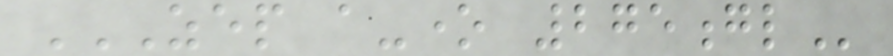ZEP A-ONE 275GL
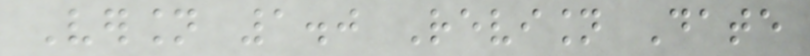Version 1.0 Revision Date
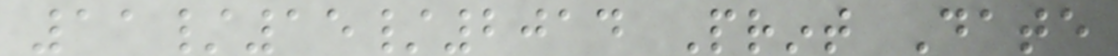11/15/2014 Print Date
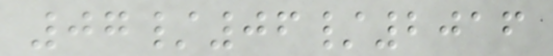07/06/2016
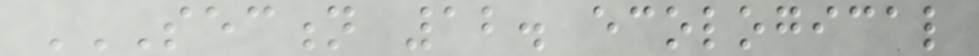SECTION 12. ECOLOGICAL
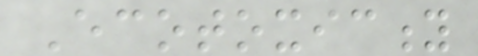Ecotoxicity
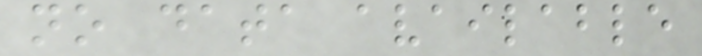no data available
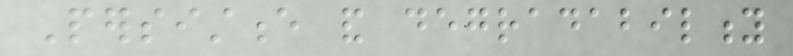Persistence and degradability
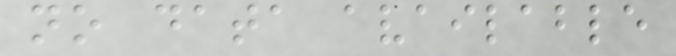no data available
